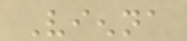Vienna
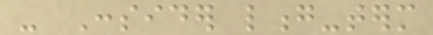- Consider long-term
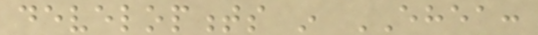developments in EHEA:
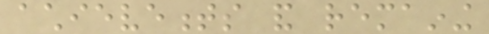achievements and remaining
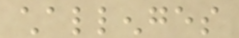challenges
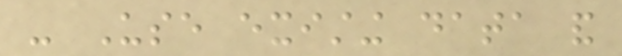- Use existing data and
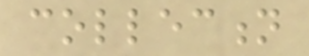collection
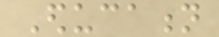Education
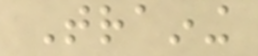Training
